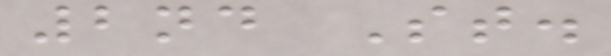2nd St.
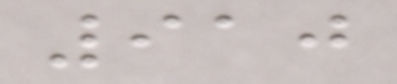910
